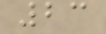23
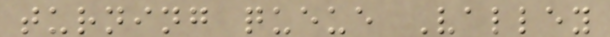turning queue Valley
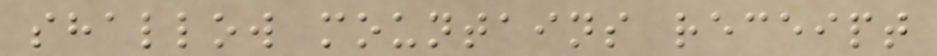shallow mountains receipt
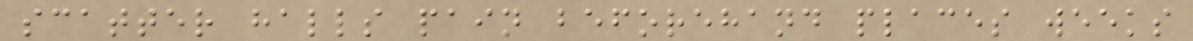scatter halls pain beforehand places weeks
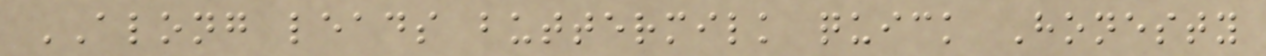ALONG leads buttermilk quick Honesty
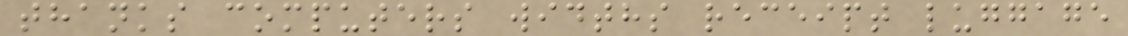thanks computers widths receipt luggage
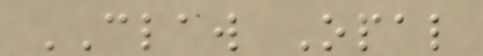CLAW Opal
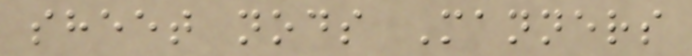sheet nods Manners
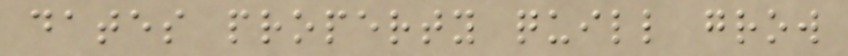dates property quill grow
